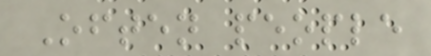Often people
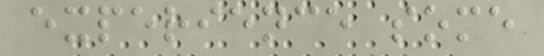experience some
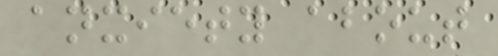anxiety about
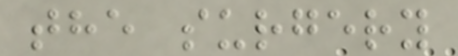the surgery
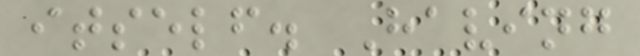itself. Having
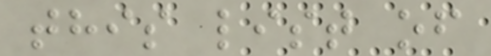this list of
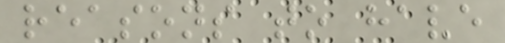reasons to have
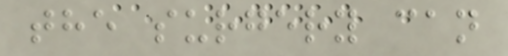the surgery can
